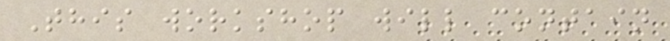This workshop will contain
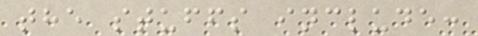the stuffs include:
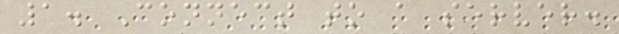1. Connect to a server.
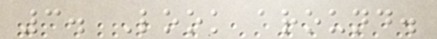3. Look around.
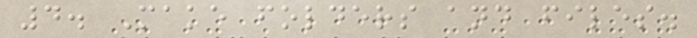4. Make folders and files.
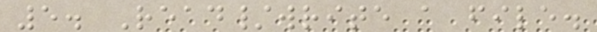5. Read/write a file.
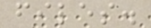files.
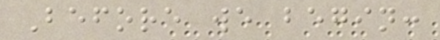Before we begin:
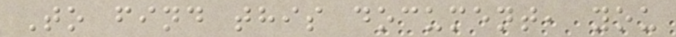To find this document, you
